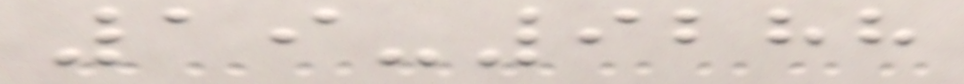19-9288
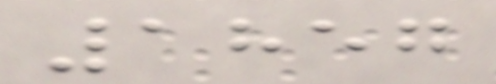1857
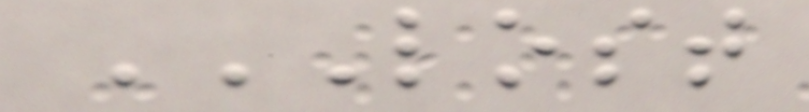LOST
